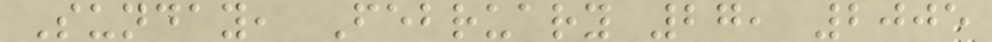Sunday, February 27, 2005
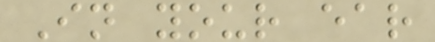In your ear
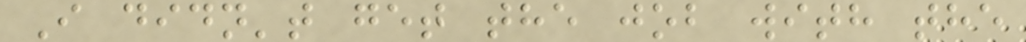I didn't get the job with the
